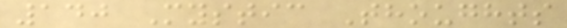140 Mystic Thoughts
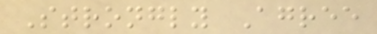Strongly Agree
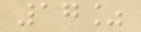17%
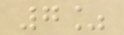7%
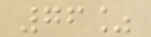76%
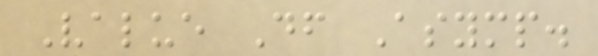Value Df Asymp.
